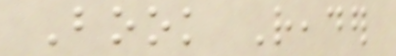Book Reader
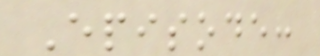Episode:
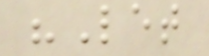"Let
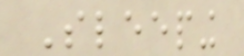Sleeping
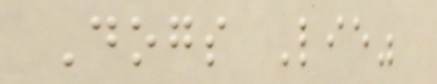Dogs Lie"
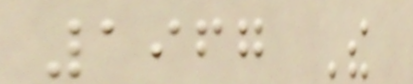1967 The
